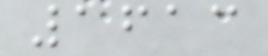1613
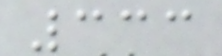333
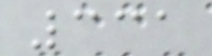331
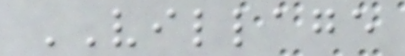VILLAGE
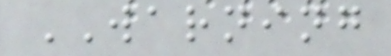WARNING
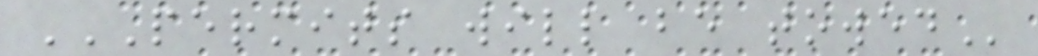PERMITS WILL BE TOWED
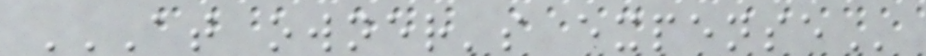AT OWNER'S EXPENSE
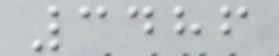3486
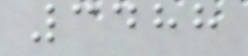3488
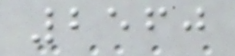2560
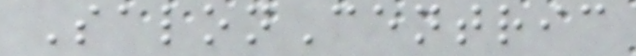SalonCentric
